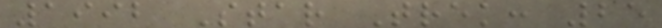1992 Star Trek: 25
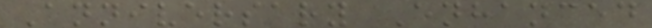Anniversary Enhanced
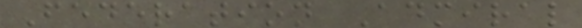Federation Admiral
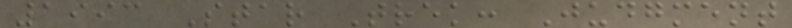1993 Star Trek: Judgment
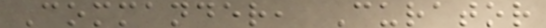Commander, Curator
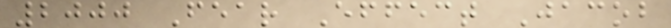2000 Fear Effect Jacob
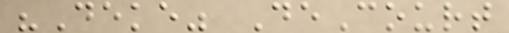"Deke" DeCourt
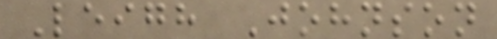Leigh Johnson
